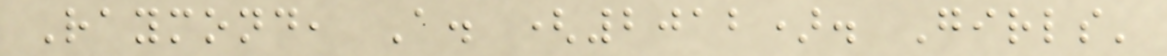Raymond, A. (2012). Girls'
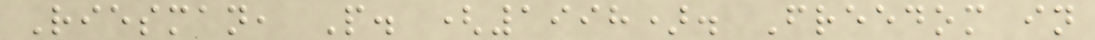Riesman, P. (1998). Freedom in
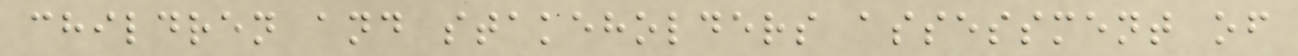children and stakeholders assessment of
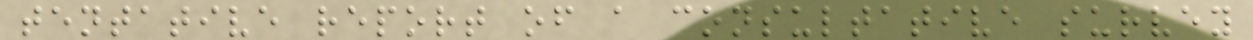tentative report of a consultative survey
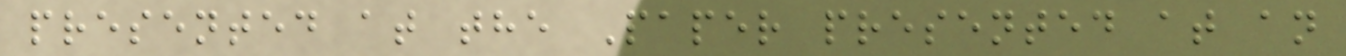presented at the Paper presented at an
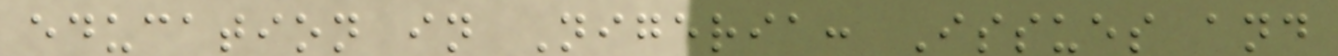education in Nigeria: Issues and
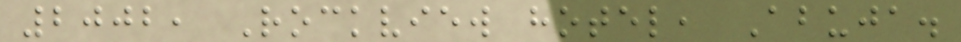2002, Rockview hotel, Abuja.
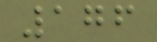176
